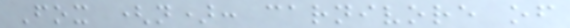Fox (n): carnivore of
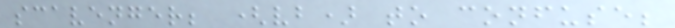scavenger; (vb) to confuse;
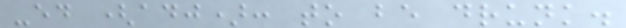-ed (adj): to be drunk.
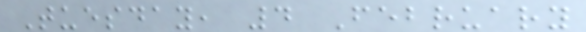Tuesday, 4 February
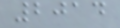2014
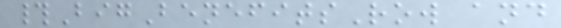#BigBenefitsRow and
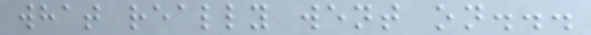what really went on...
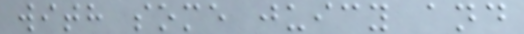with some juicy and
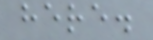here.
